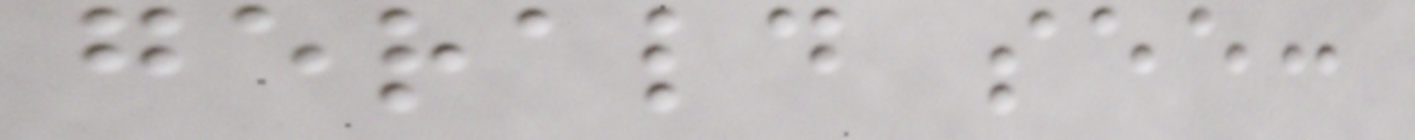gerald see:
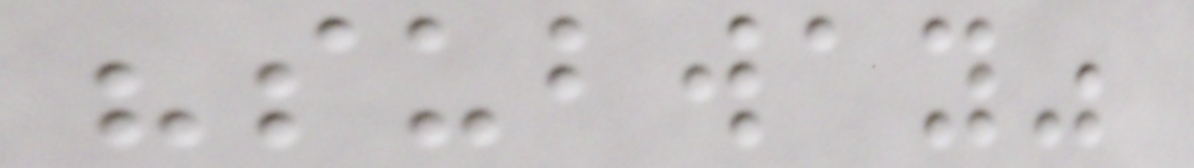"subway"
